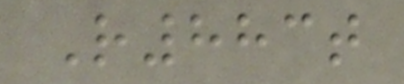R883t
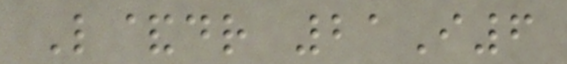L&dr 21I6
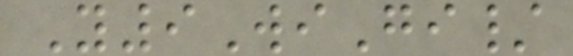Y9WiGi/
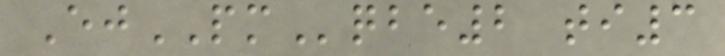EjPMqbe2 ti3
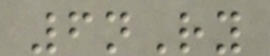6nRy
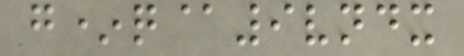g*q@9vndx
